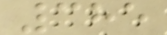385
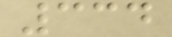334
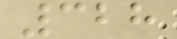328
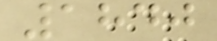1840
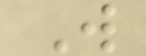W
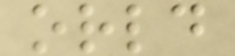orld
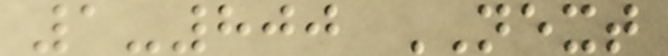1-800 NEXT
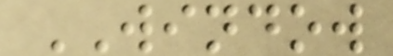WINDOW
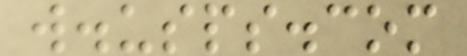w.usps.com
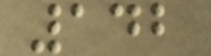142
